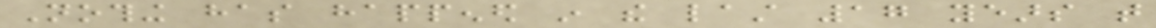Nothing has happened in the last 17 years that
